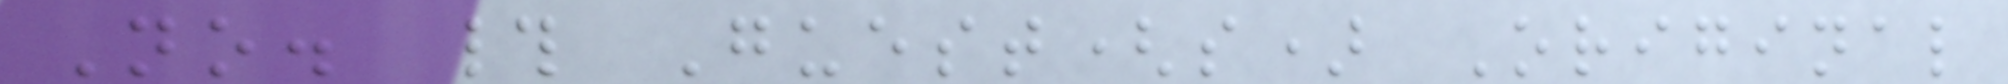No. # Guest(s) Original
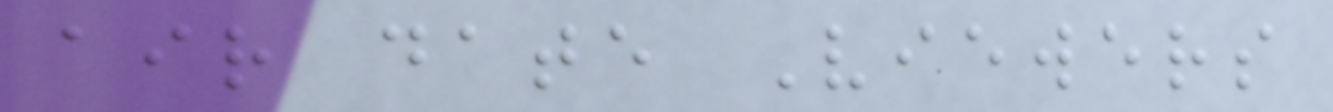air date Viewers
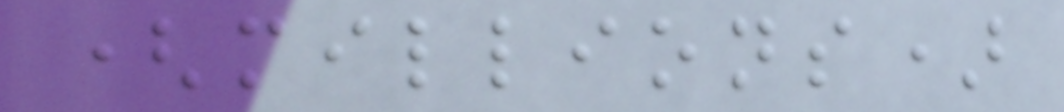(millions)
